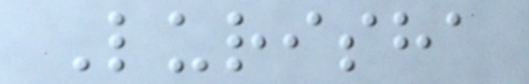Lurisha
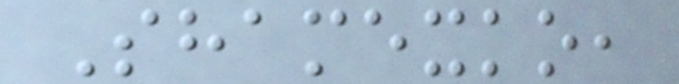Shamexko,
